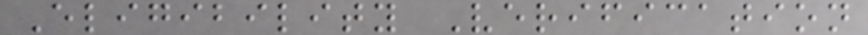Eligibility Verification
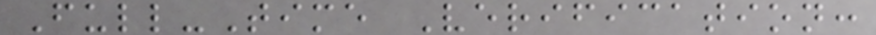Full-Time Verification:
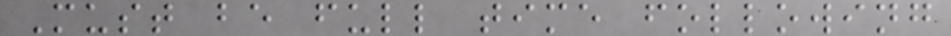Must be full time following
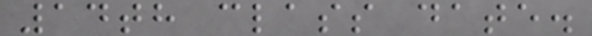14th class date.
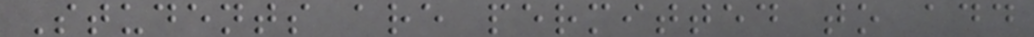Students are permitted to add
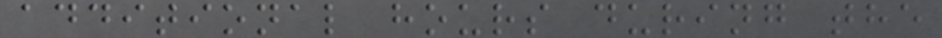additional hours during the
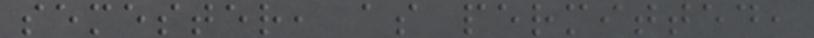semester, as permitted,
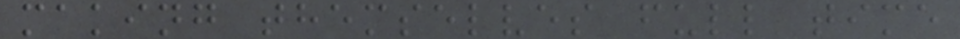making themselves full time
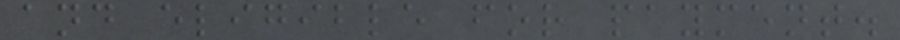and eligible for payment.
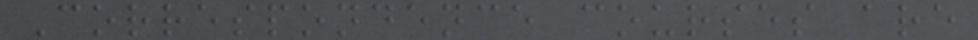Correspondence courses are
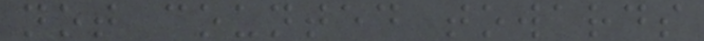not counted towards
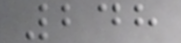248
